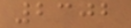2302
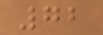72
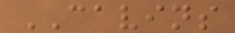CAVINS
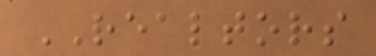REALTORS
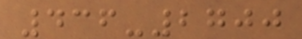436-2700
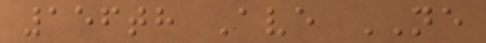156th Ave NE
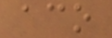aco
